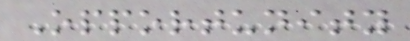Opportunity
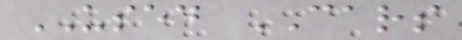USED CARS
